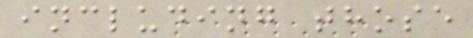including those
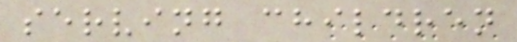serving children
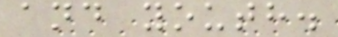and youth.
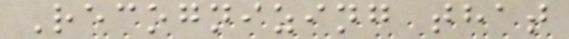Recognizing that
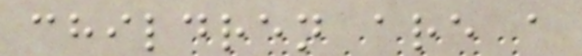children are a
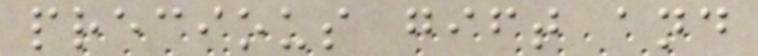precious gift and
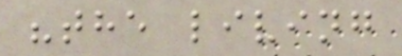"the living
